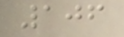106
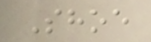Shoe
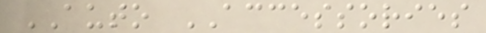AUTO ACCESSORIES
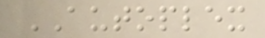AUTOPLEX
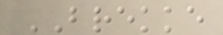BREKKE
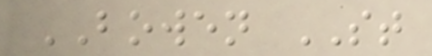BOWEN ST
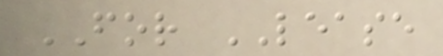FOR LEASE
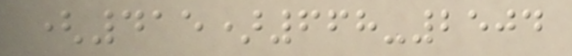(415)668-2504
